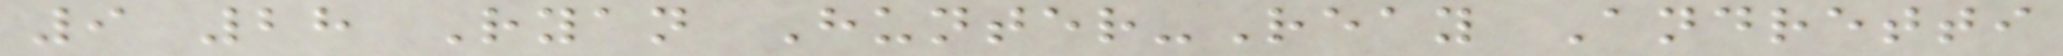9 28 Ryan Hunter-Reay Andretti
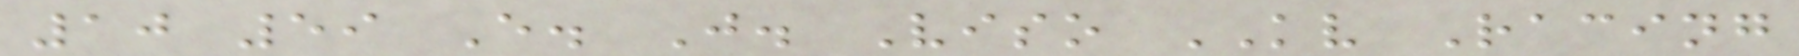10 59 E. J. Viso KV Racing
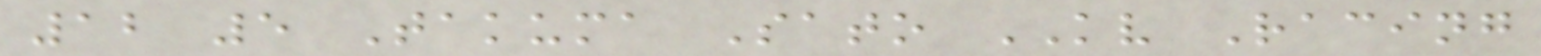12 5 Takuma Sato KV Racing
